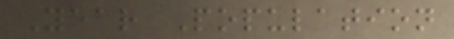Year Population
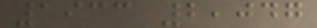1933 2,047
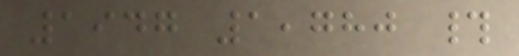1947 1,780 #
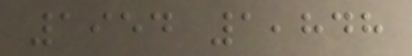1954 1,848
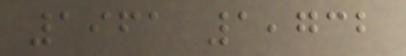1961 1,732
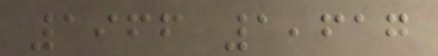1966 1,617
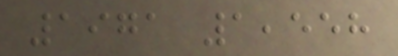1971 1,558
